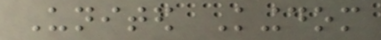United Kingdom
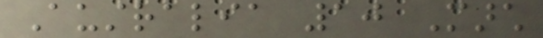Australia 10 March
